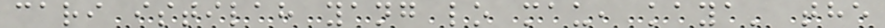cari istilah yang lo mau, kaya' the
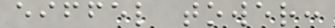eiffel tower:
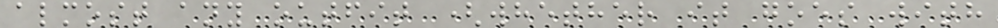almost any outfit (whether it goes with
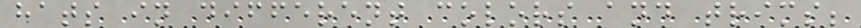hats in different colors and trims;
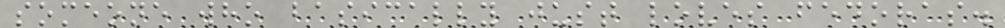someone who basically just loves fedoras.
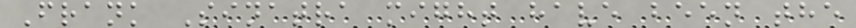Frank Sinatra might have been the
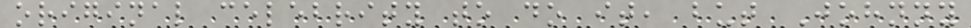original celebrity to do it, but Johnny
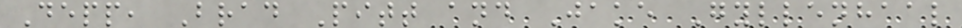Depp, Brad Pitt and Jake Gyllenhaal
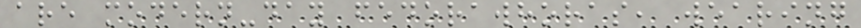are modern-day fedorawhoras, wearing
